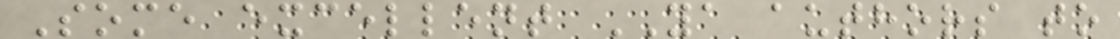Some excellent YA authors to
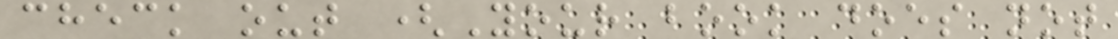check out (Your book does not
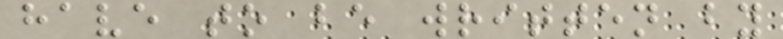have to be written by
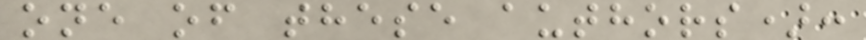one of these authors):
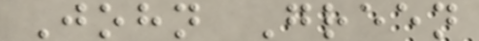John Green
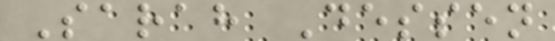Sarah Dessen
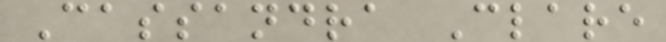Cassandra Clare
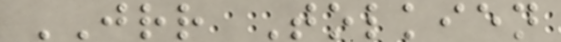JRR Tolkien
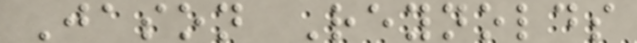Jason Reynolds
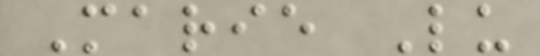Marie Lu
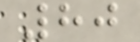80
